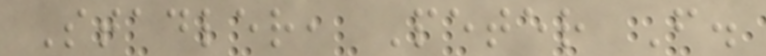Stadler, Peter F.
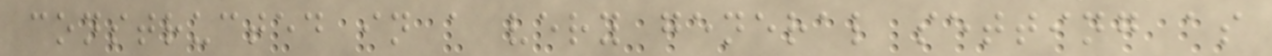constructed in a very general setting as
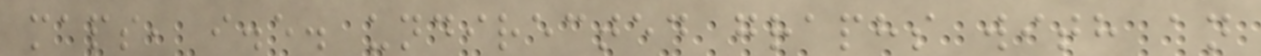maps, i.e. undirected graphs with an
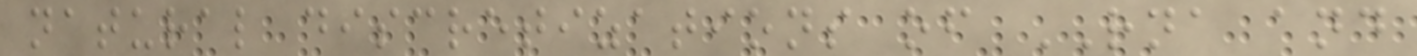natural discretizations of RNA and
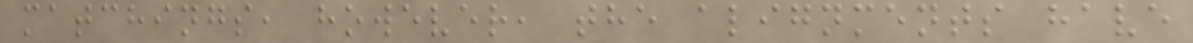matchings, however, the alignments have
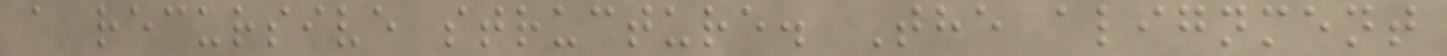a recursive structure. The alignment
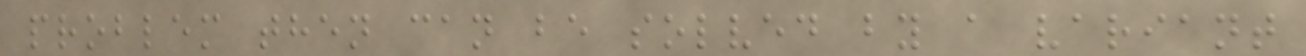problem then can be solved by a variant
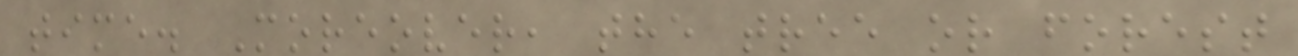time. Moreover, the tree or forest
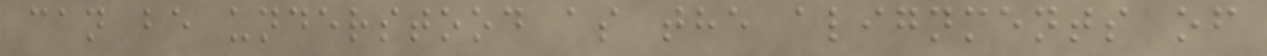can be understood as the alignments of
